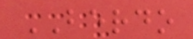BERDO
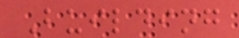Building
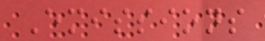Emissions
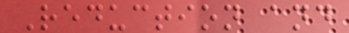Reduction and
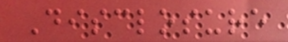Disclosure
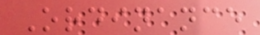Ordinance
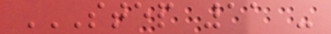STEP 11 -
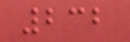232
